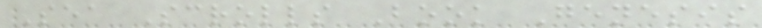Sea Scrolls Book Genesis
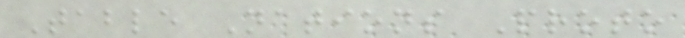Table Nations Proto
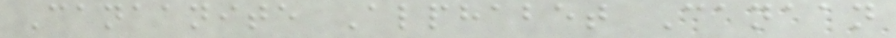Canaanite Alphabet Canaan
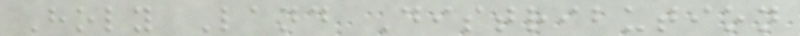Holy Land Distribution
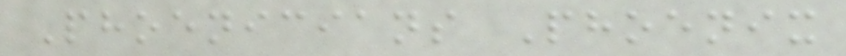Phoenicians Phoenix
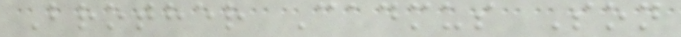Brother Cadmus Son
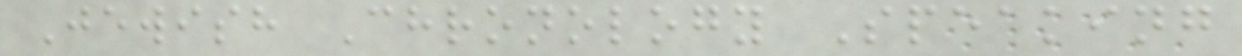Jewish Chronology Speaking
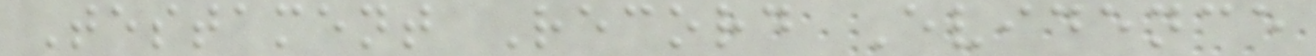Testament Record Evidence
